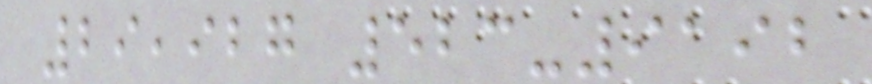29,927 523-9192
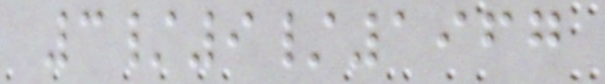3/9/1967
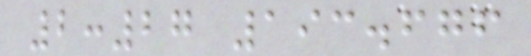2:27 193.676
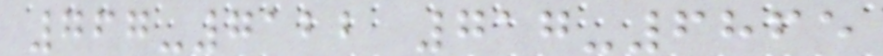767-7122 717-6865
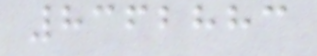8362883
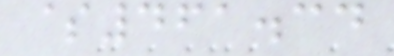$461.34
